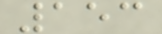153
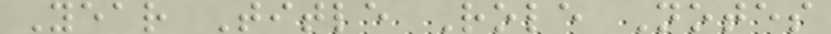Year Title Role Notes
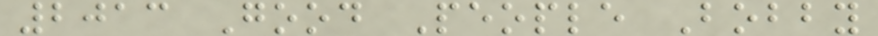2013 Good People Bobby
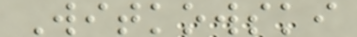Witkowski
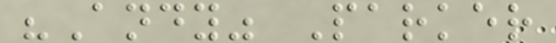"Andy" Parker
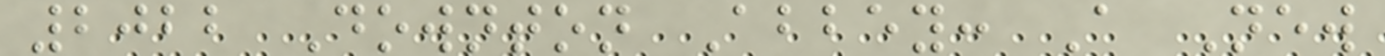2022 Downton Abbey: A New
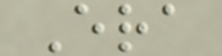Era
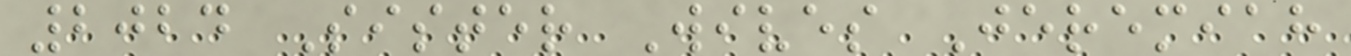2024 Sister Wives Jeremiah
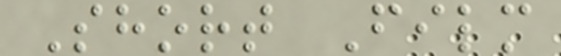Short Film
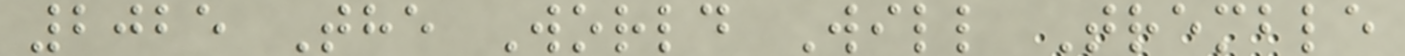2025 The World Will Tremble
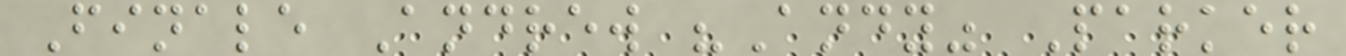Finale Andrew "Andy" Parker
